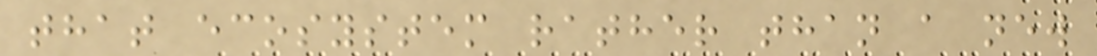that ecosystem rather than a new
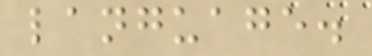language.
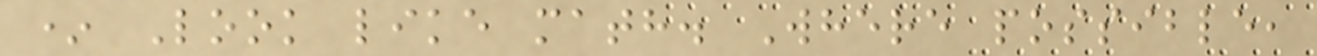* Look like math. Where possible,
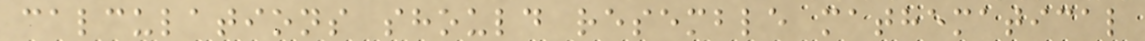calculations should resemble mathematical
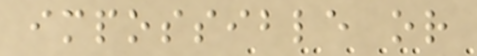impossible or
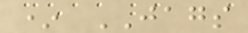* JAGS
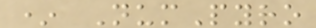* NumPyro
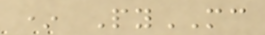* PyMC
